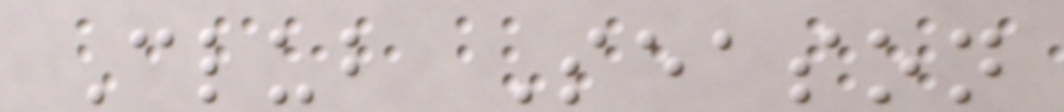Club Season
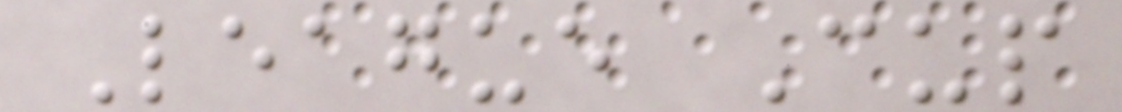League Cup
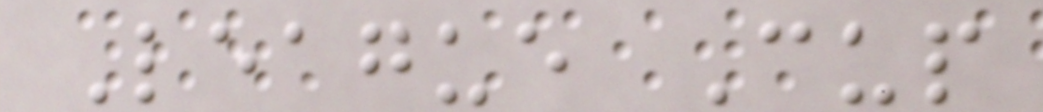League Cup
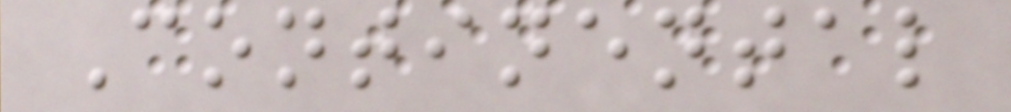Continental
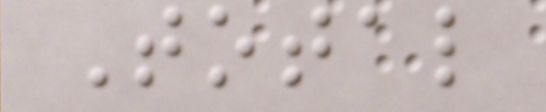Total
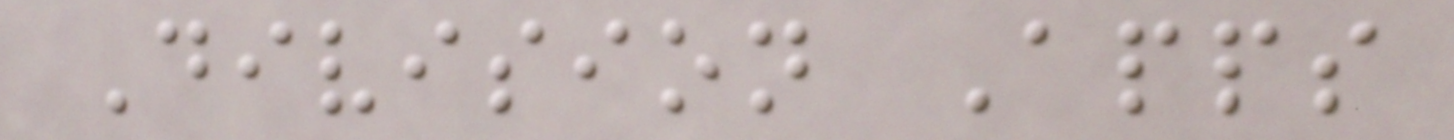Division Apps
